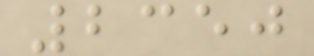2350
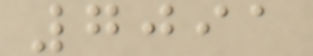7091
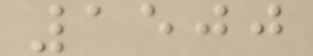1500
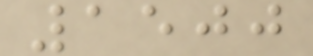1500
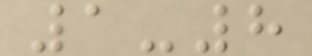1-8
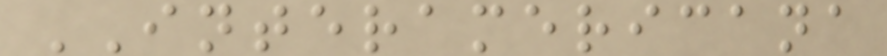INTERAMERICANA
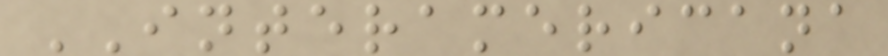INTERAMERICANA
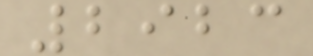2923
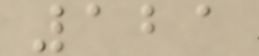121
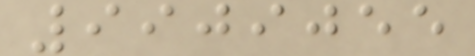9909055
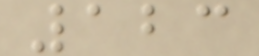123
